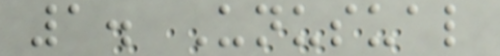1. Unusual
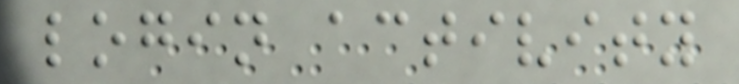login activity
